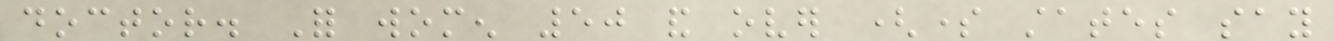doctor. For women 50 and over (some states say
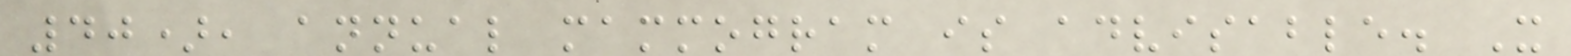40), annual mammogram is advisable. It
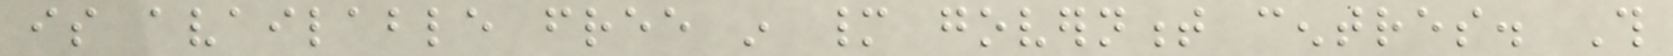is available free in many government centres. This
